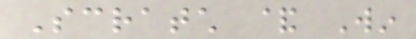Scratch & Win
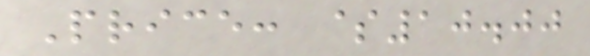Price: $10.00
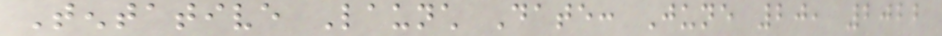Tentative Launch Date: June 20, 2022
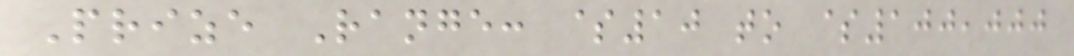Prize Range: $10 to $100,000
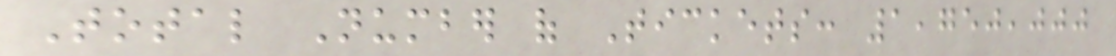Total Number of Tickets: 1,750,000
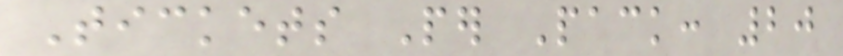Tickets Per Pack: 20
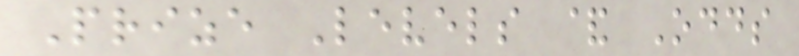Prize Levels & Odds
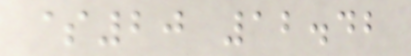$20 12.42
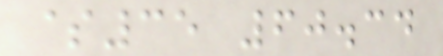$35 60.34
